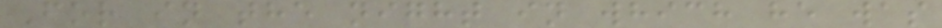For in the night in which he was
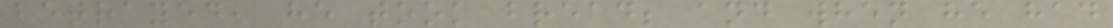betrayed, he took bread; and when he had
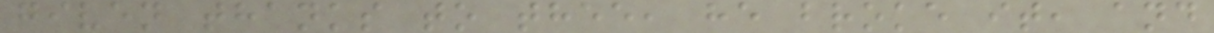given thanks to thee, he broke it, and
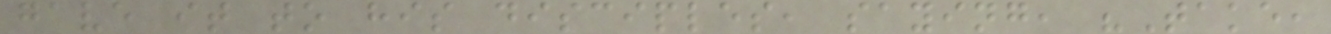gave it to his disciples, saying, "Take,
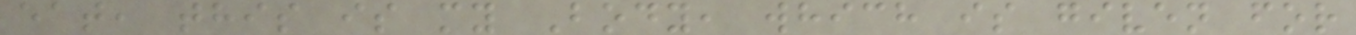eat, this is my Body, which is given for
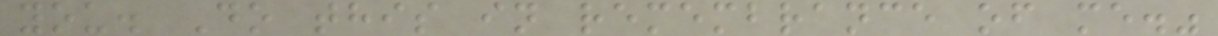you. Do this in remembrance of me."
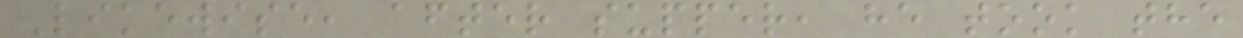Likewise, after supper, he took the
